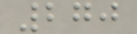270
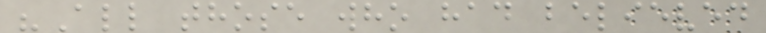"All those who had believed
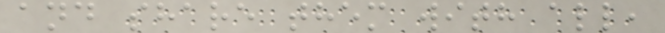and share them with all,
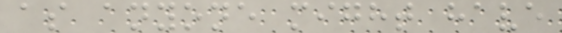as anyone might have
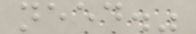need."
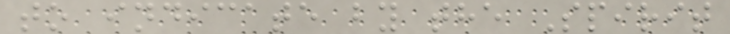to indicate by the Spirit
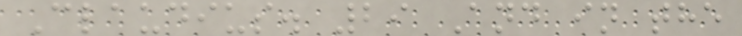Claudius. 29 And in the
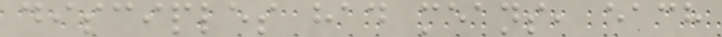disciples had means, each
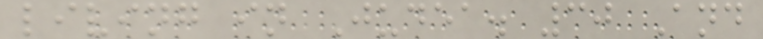living in Judea. 30 And
